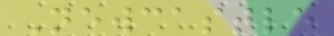Newcastle
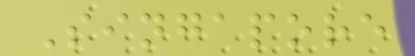Singapore
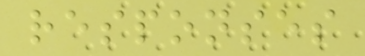responses
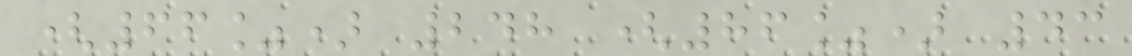(66%) 248 (86%) 43
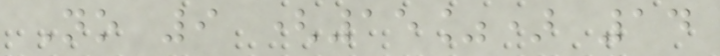No 9 (15%) 14
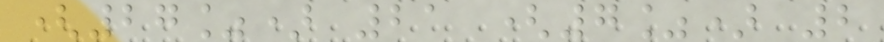(27%) 21 (7%) 2
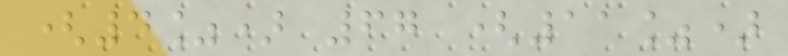(4%) 67 (11%)
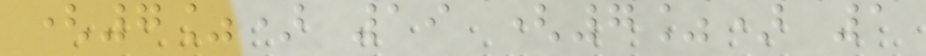(7%) 19 (7%) 1
